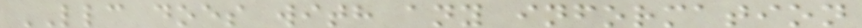LLC does with any information
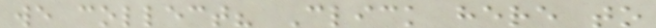we collect? Click here to
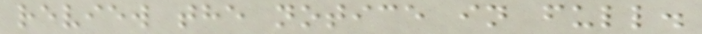review the notice in full.
